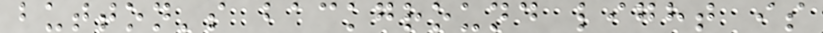button's background light is
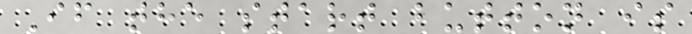If the start button is
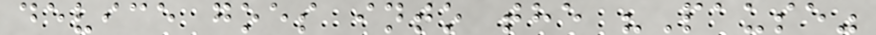device goes into the "Pause"
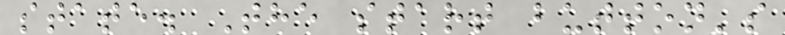state. The start button's
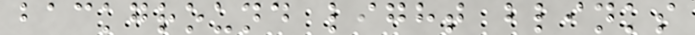background light blinks
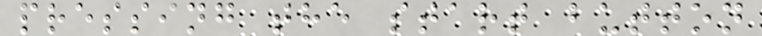pressing the start button
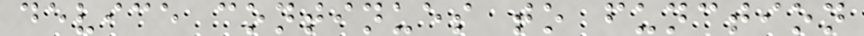device continues to function
